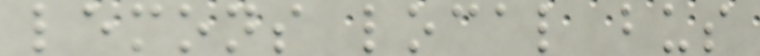lemons local bus
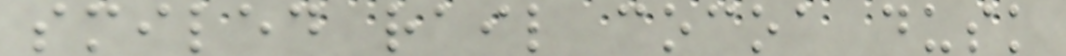smiled rail cocoa dusk
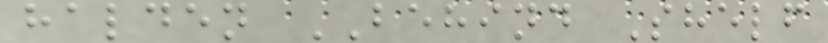halden BEHIND Shelf
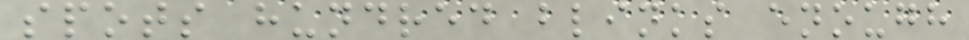spots hundred blinks enough
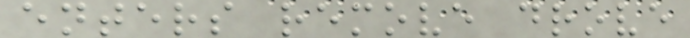enters remove drove
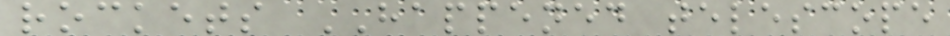rockets HAPPENED telescope
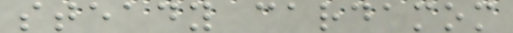steady cardamom
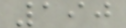190
